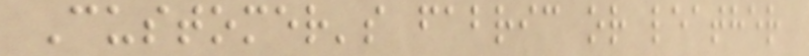Customer's fabric or leather
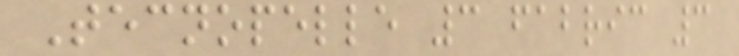Tecnopelle 3 fabric 3
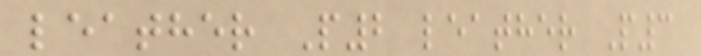leather P2 leather P3
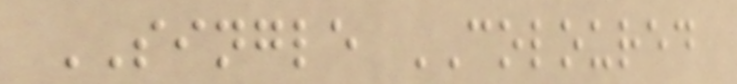SINGLE COLOURED
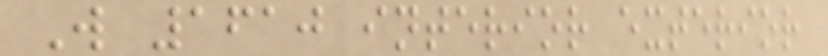W 1610 interior exterior
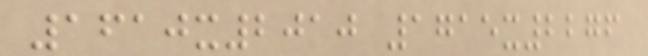1610x2010 1715x2276
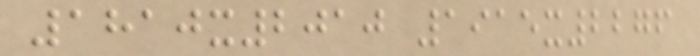1810x2010 1915x2276
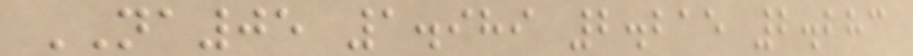NA05 1.989 2.215 2.283
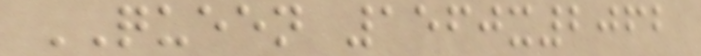QUEEN 1560x2062
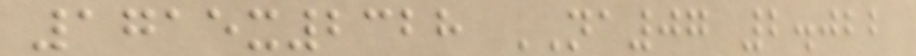1715x2328 NA07 2.022
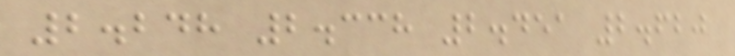2.248 2.338 2.451 2.620
